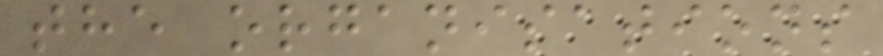the organisations
